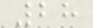28
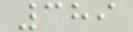389
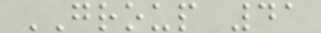GROUP 41
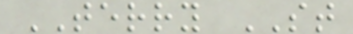TERRY ST
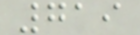719
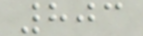803
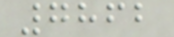7862
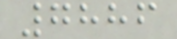7886
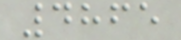4865
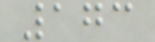173
